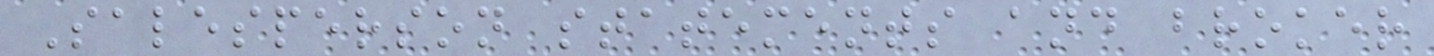Salesperson statements and broker
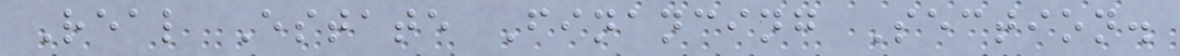Real Estate Financing Section.
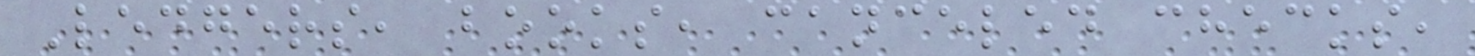Ledgers, books, canceled checks,
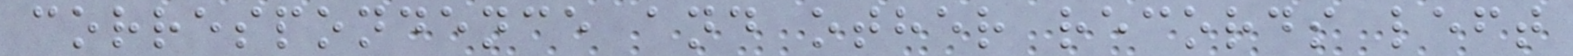correspondence and other records left
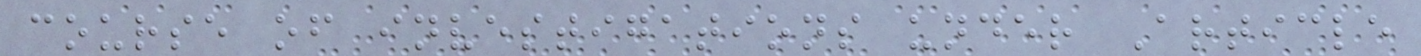course of investigations under Article
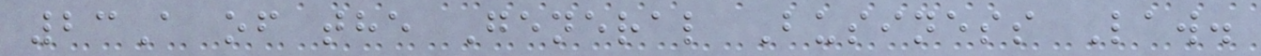23A of the General Business Law.
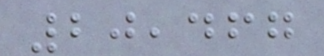20,467
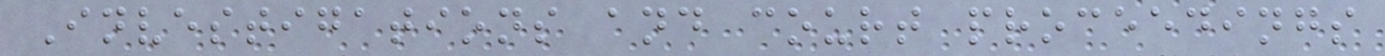Investigations and court proceedings
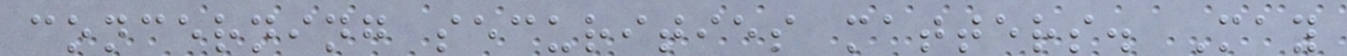concerning securities matters. May
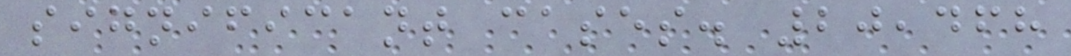significant cases. 20,468
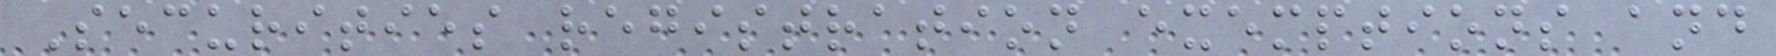Securities registration exemptions and
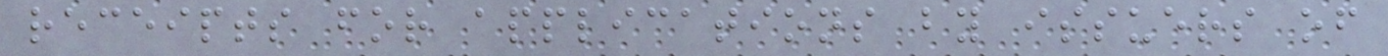receipts for applications by issuers of
